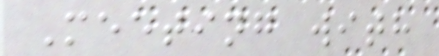Meeting with
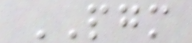PGM
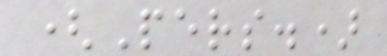(Pers.)
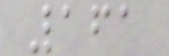161
